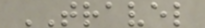TRAVEL
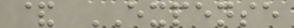& EXPENSE
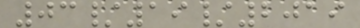03/19/2019
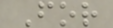For
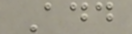Add
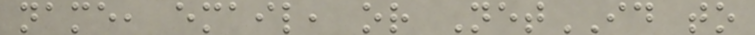name, email, or NetID to
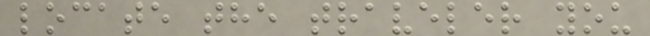locate the traveler you
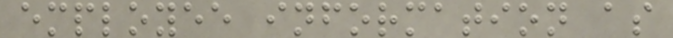employee information as
